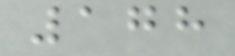178
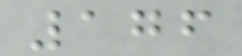176
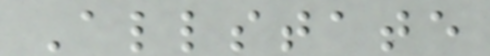Allstate
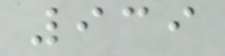939
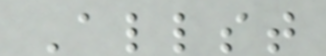Allst
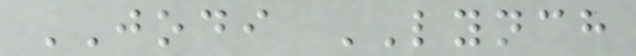JODI LYNCH
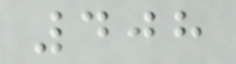408
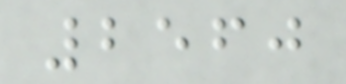2560
